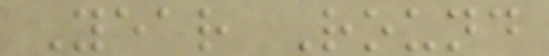Year Round
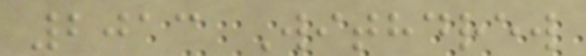2013 Withdrew
